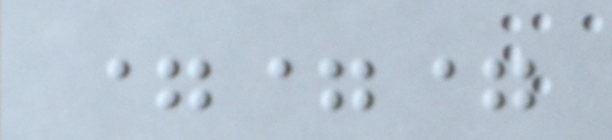===
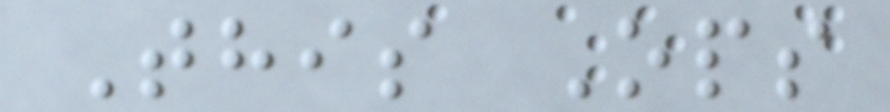This Ops
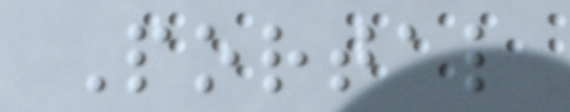Portal
